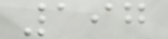197
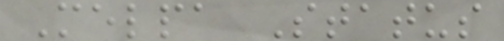Melpa Status
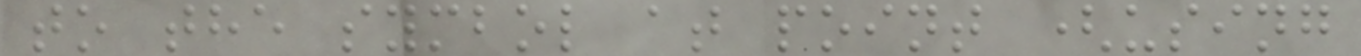to the symbol at point (using
